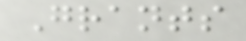Grants
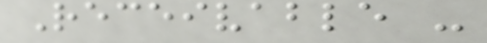Receivable -
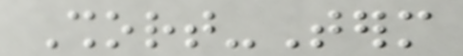Short-Term
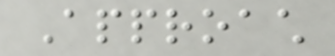Approach
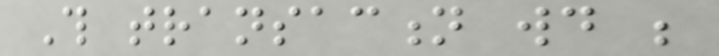This transaction would be
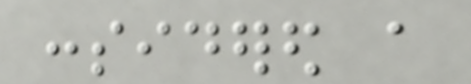considered a
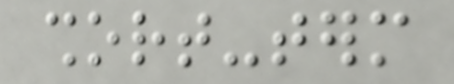short-term
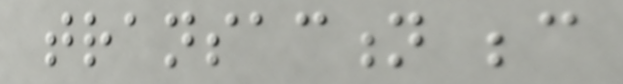transaction because
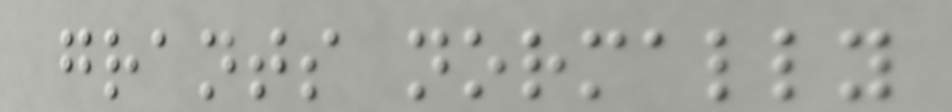grants normally
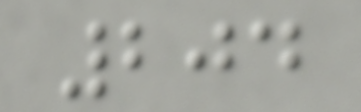204
